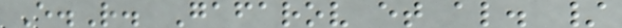E.R. Gafarov et al. /
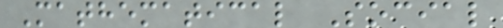Mathematical Social
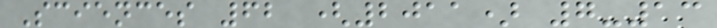Sciences 62 (2011) 7-13
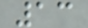13
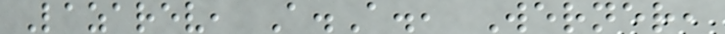Lazarev, A.A., Werner,
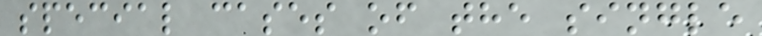special cases of the single
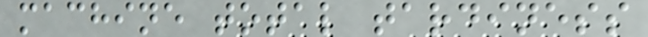machine total tardiness
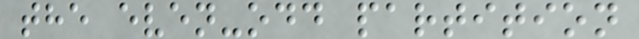the even-odd partition
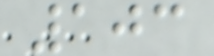103
